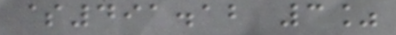$491.12 3%
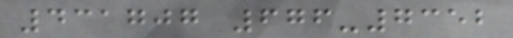431707 676-7352
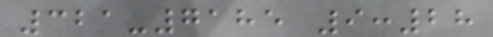321-7185 9:28
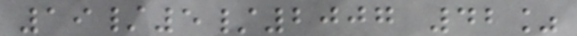19/5/2007 42%
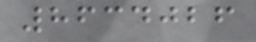8634026
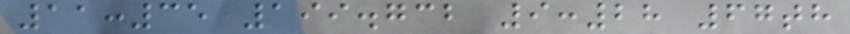11:35 199.732 9:28 67th
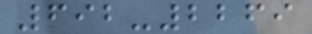692-2269
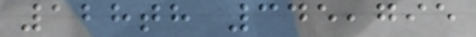128th 345,795
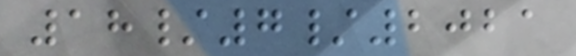18/7/2021
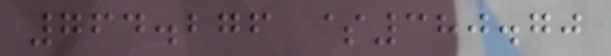764.276 $380.70
